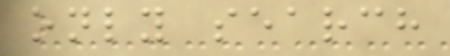only search
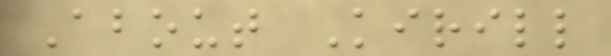About Kirill
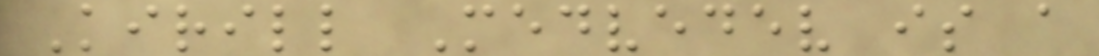Kirill Medvedev is a
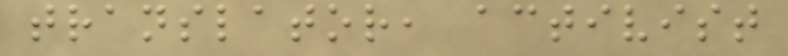translator, activist
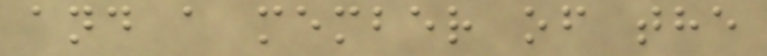and a member of the
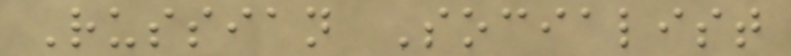Russian Socialist
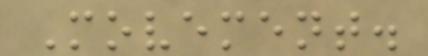Movement.
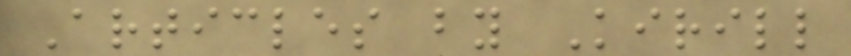Articles by Kirill
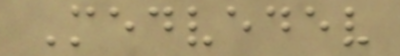Medvedev
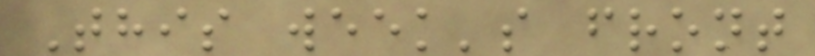This week's front
